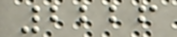2226
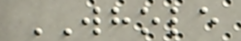WHOLE
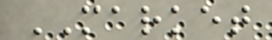MARKET
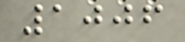1006
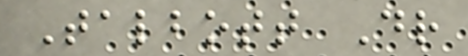Talbott Dr
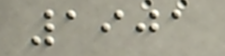1901
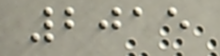2015
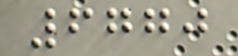6770
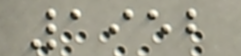1952
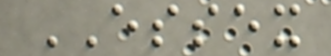ESSEX
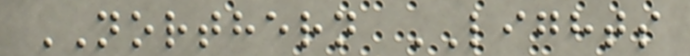NORTHERN LIGHTS
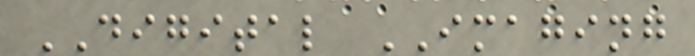DIGITAL IMAGING
